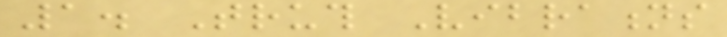1. Truth Vibrations
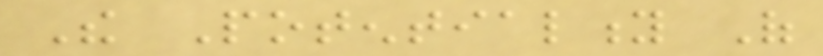The Potentiality Of
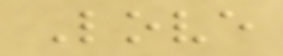Love
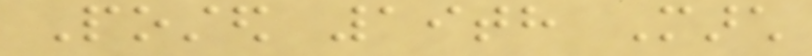Posted 19th March
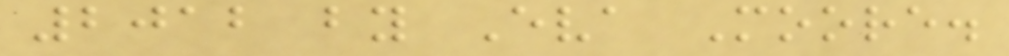2012 by Eva Moore.
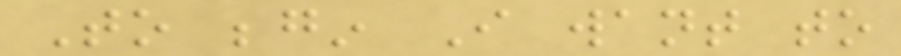To begin I want to
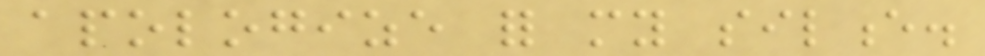apologize for my silence.
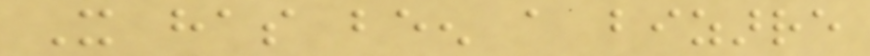It has been a bizarre
